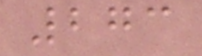273
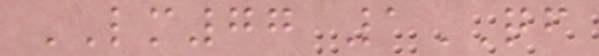LM77 1QF
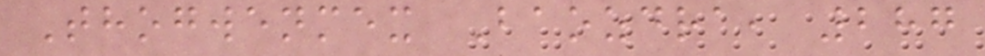Thogwenmex Baozdra, 287
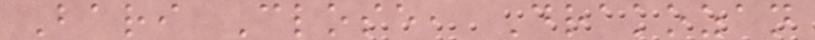Bari Close, Drakozan
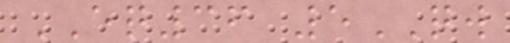EQ36 5QW
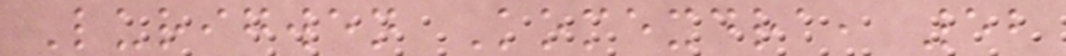Lurigwen Komexdra, 52
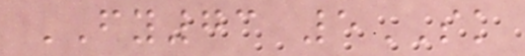FY73 5SK
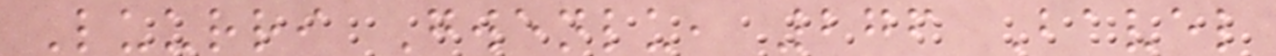Luurri Gwenlu, 276 Bavel
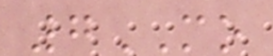7MO
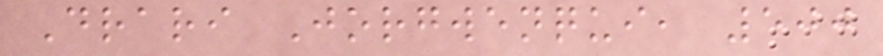Drari Jorgwenqui, 500
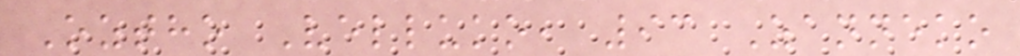Oztho Velluko, 93 Zanneko
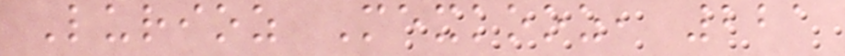Lurioz Mexkooz, 221
